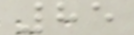85
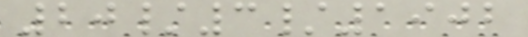20/3/1902
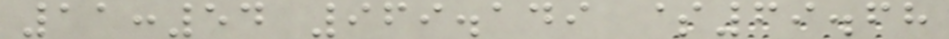11:54 969.149 $69.68
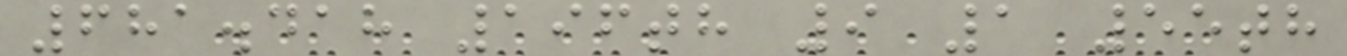681.418 196th 9 1 55th
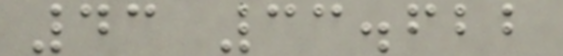43 33.622
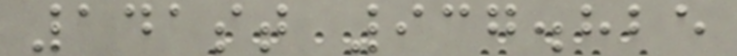141st 937.825
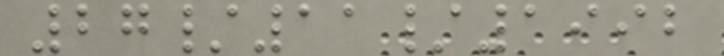27/11/1992
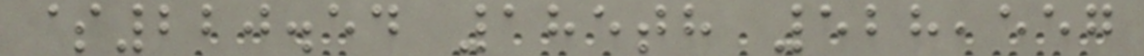$220.54 185th 528,557
